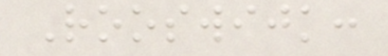Rooswijk:
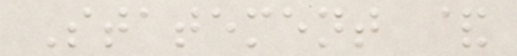Statement &
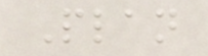Plan
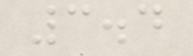3.4
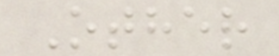Other
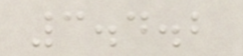3.4.2
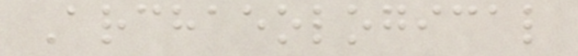Archaeological
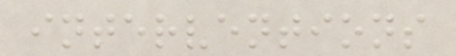interventions
